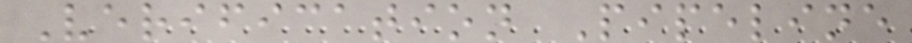Verification Pipeline
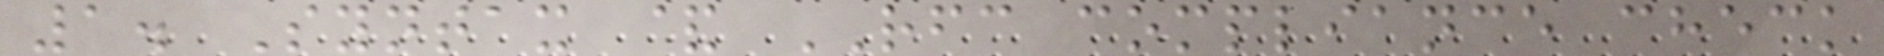1. Syntax & RFC compliance check
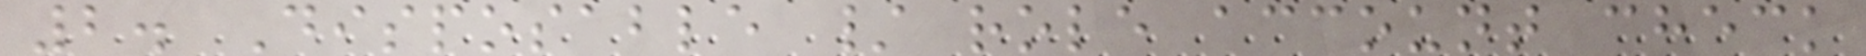2. Disposable / role account check
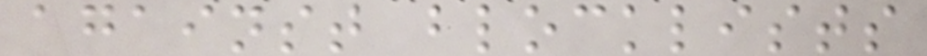against blocklists
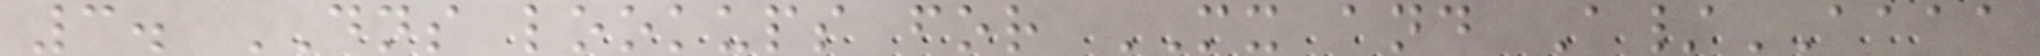3. DNS lookups for MX and A/AAAA
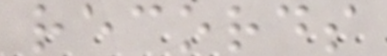records
